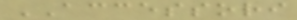ACCESSORI
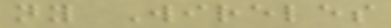ny Wireles
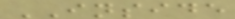INSIDE
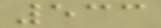533
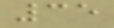35
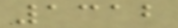1312
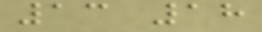13 18
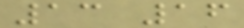13 16
